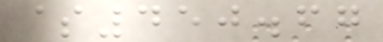$450.67
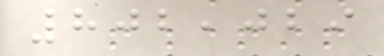802,029
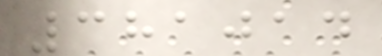381014
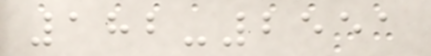182-2551
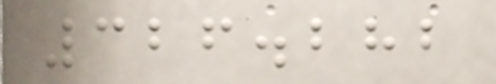326.282
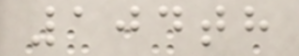104th
